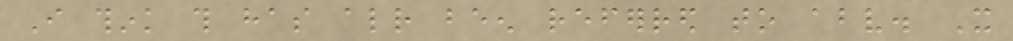I think this has already been referred to above. It
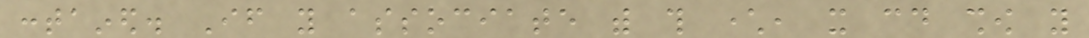contained. If you associate with this character, it could show you
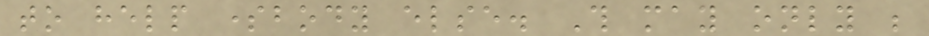to help somebody else. This may only be
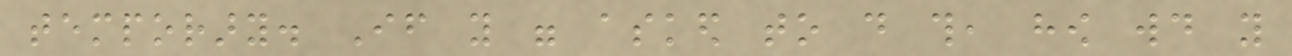temporary. If you were asked to do this, how would you
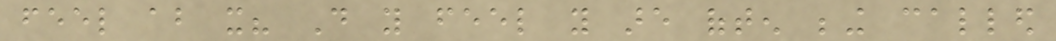feel about it? Do you feel you are often being called
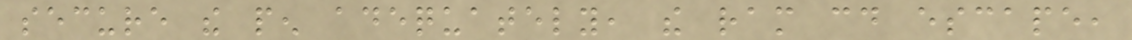secure the pen adequately, the ram could escape,
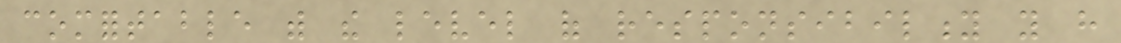comfortable with the level of responsibility you have
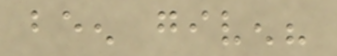been given?
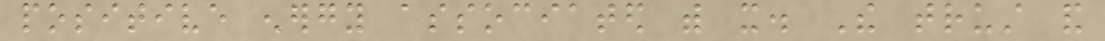positive energy associated with it. The trust and
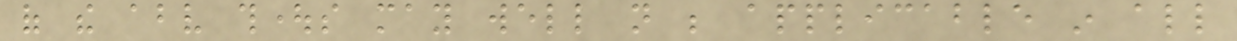of the above thoughts may well not be applicable in all
